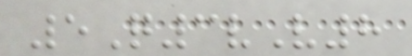5Q3vV8
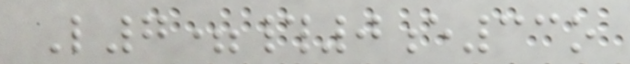L7=#0e33o
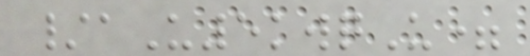/aU5kwqU=
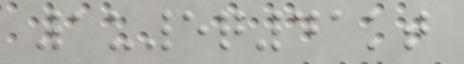1u5q41kt
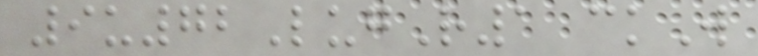9u72LugR1 ckW
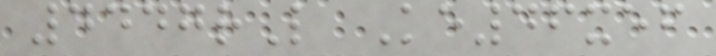4447rL Ke46xef
